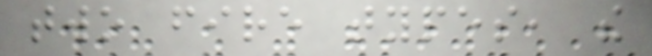two fire types, the
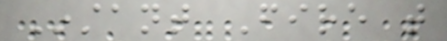Instant Fire that
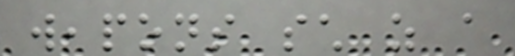weapons such as a
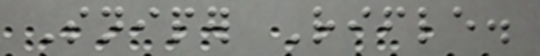Sniper Rifle.
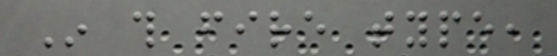In this fire type,
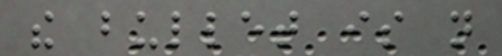the bullet is not
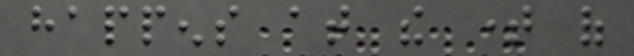happens at the time of
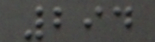294
